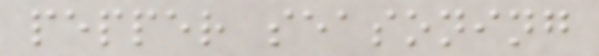pepper seasoning
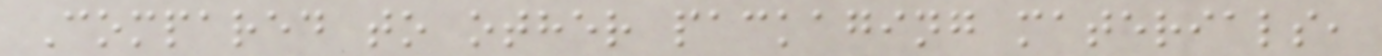Compared to other packaging materials,
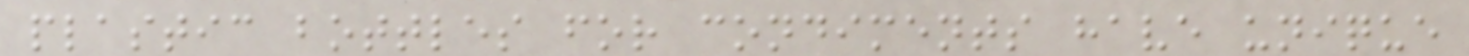plastic bottles for condiments have unique
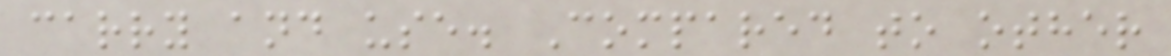carry and use. Compared to other
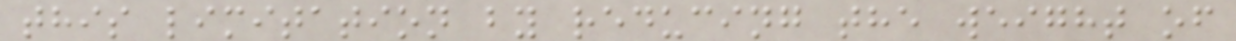this limitation by reducing the weight of
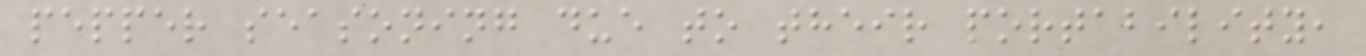pepper seasoning due to their portability,
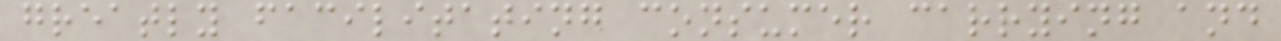greatly facilitating consumer carrying and
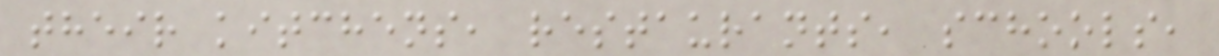their kitchens, restaurants, schools,
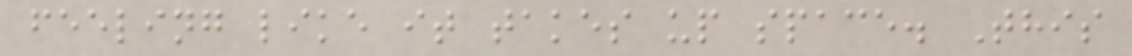feeling like it takes up space. This
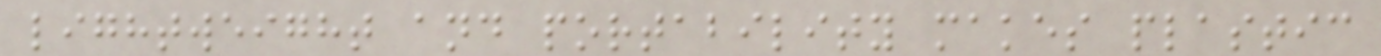lightweight and portability makes plastic
